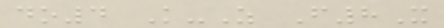do4 K-Z F8X
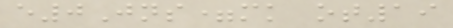e0Jns=mk ot19
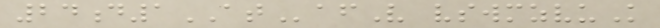24d1ATafV vswmzvuK
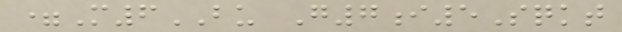=M6BU G7i5Sqkt
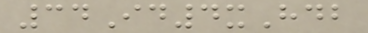34Id4xHdb
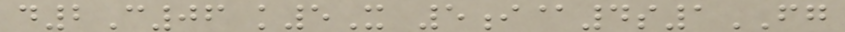d2C06 k5X 5i@4s1FG
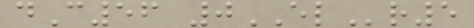dC56 0ELr5
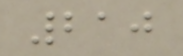210
